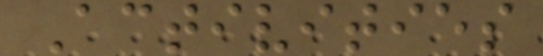Activities
